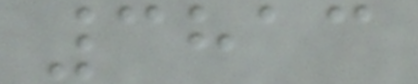3813
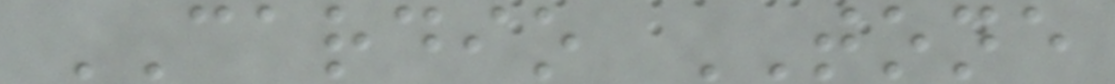CARDIO TONE
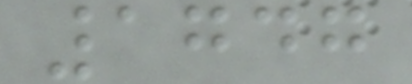1747
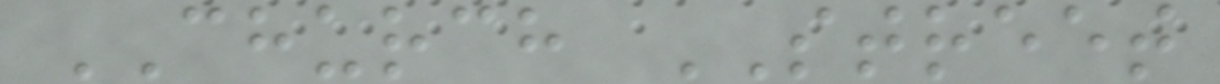CHURCH STREET
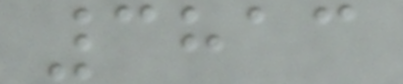3813
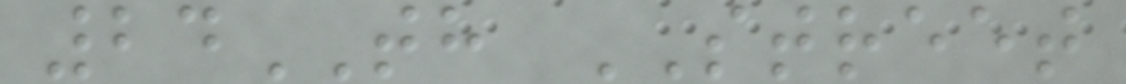24TH STREET
